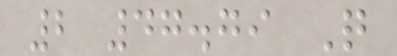2 47.79 Q
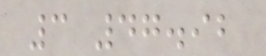3 47.92
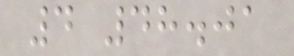4 48.01
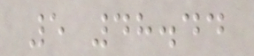5 48.44
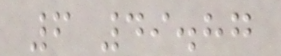6 49.87
